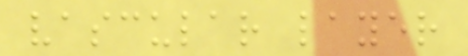vascular layer
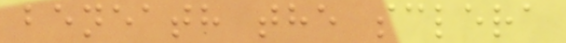beneath the sclera
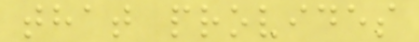that provides
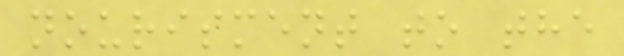nourisment to the
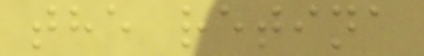the retina
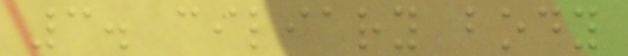3. ciliary body
